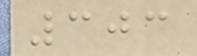303
